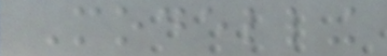Modelling
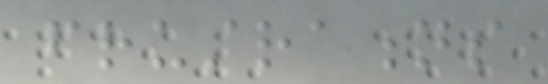frustrations
